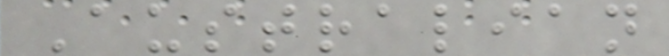Australian
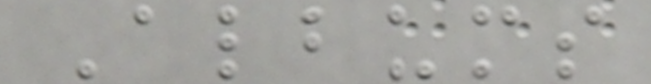Albums
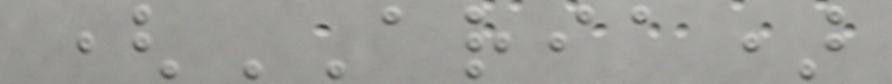(ARIA)
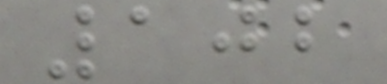102
